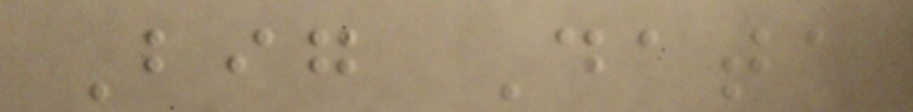Big Data
